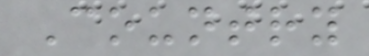Country
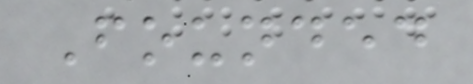Founded
